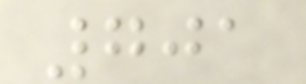701
